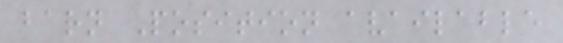barn Position available
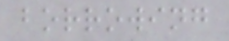borrowing
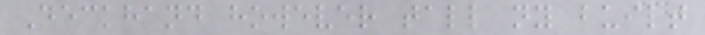Deckhand however tall ny built
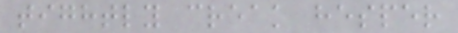tightly creak hesper
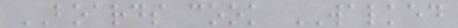BOARDS cook WALKED
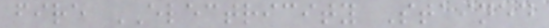fire ELECTRICITY Stained
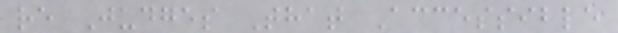re Judges That Accessible
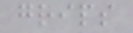grips
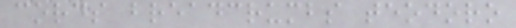cords breadcrumbs teodoro
